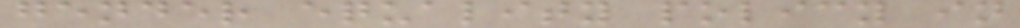gender equality policy in
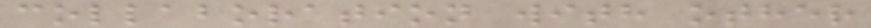collaboration with other
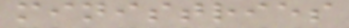ministries
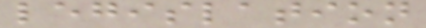legislation
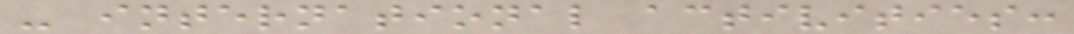- international activities:
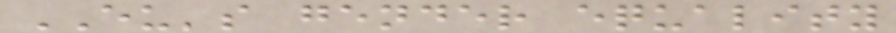EU's gender equality
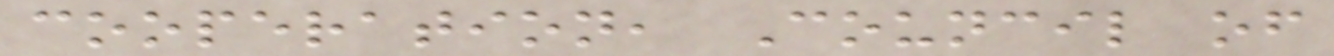cooperation, Council of
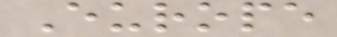Europe
